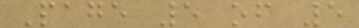Page 5 of 5
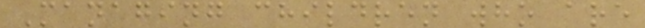Managing children who are
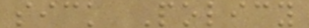sick Policy
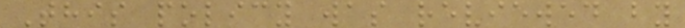This policy was reviewed by
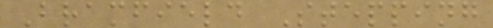Bramfield Stepping
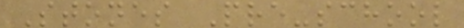Stones Pre-school
